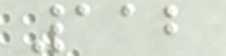112
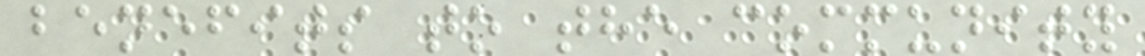benefits to the community
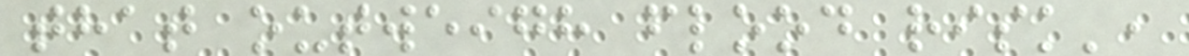that outweigh flood risk',
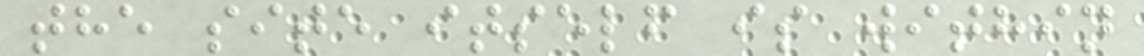the site itself is within
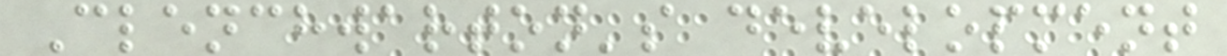Clenchwarton's development
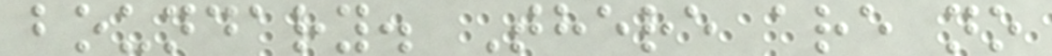boundary. There are no
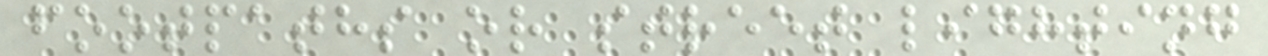footpaths or street lighting
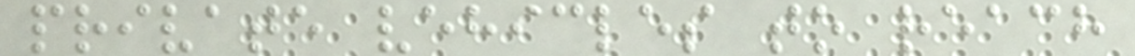private vehicles to reach
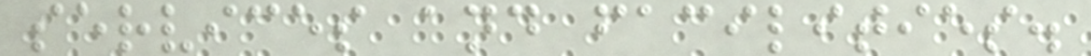services and facilities.
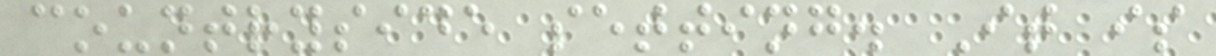countryside setting. It is
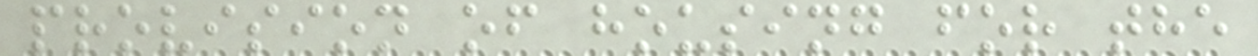provision of housing for the
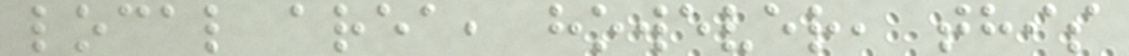local area, however, this
